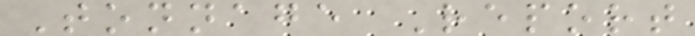Tonnage Report
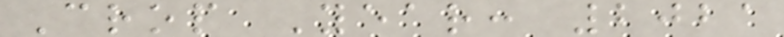Crop Year: 2021
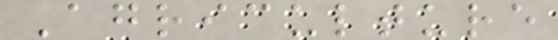Agriculture
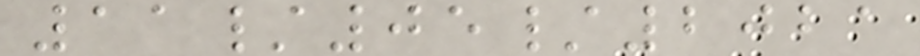11/05/2021
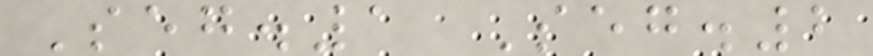Seg.1 Seg.2
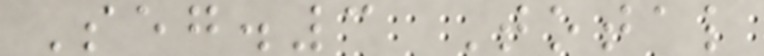Seg.3 Total
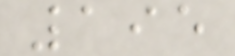195
